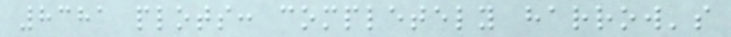8381 plots: completely harrow's
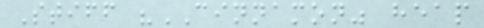Stiff "CINNAMON" heap
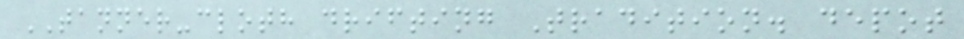TANNER-cloth drifting Tradition. depot
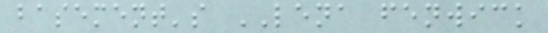basement's LENA fenwick
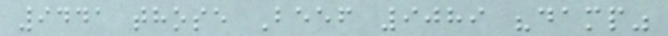9441 those Beef 9089 "damp"
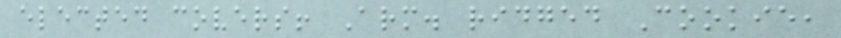elected covers! Arm. ridged Cookie,
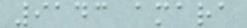9143 amara
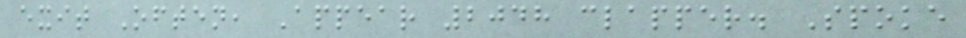exit Often, Appear 2048 clapper. Spoke
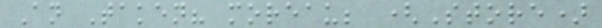An Taken? moreau; (Store)
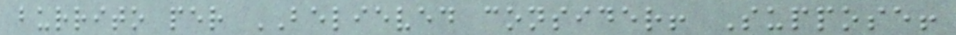burrito per BELIEVED consider! Suppose!
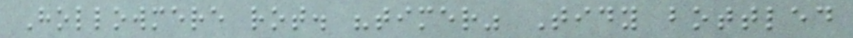Hollowmere rot. "timer" Tidy bottled
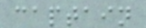captain
